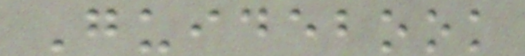Guidebook
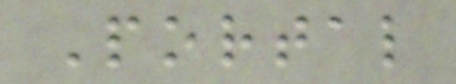Portal
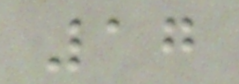17
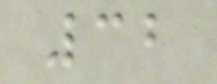32
